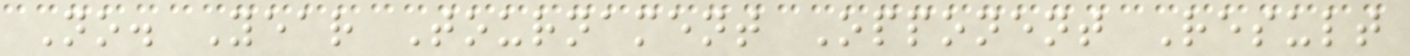No. Year Tournament Opponent Result
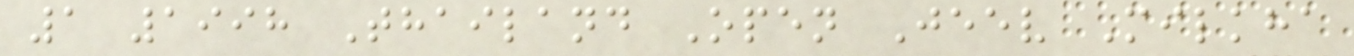1 1998 Thailand Open Jeev Milkha
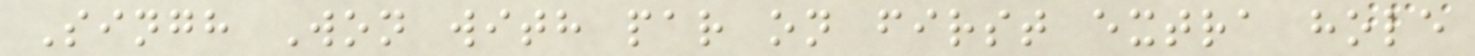Singh Won with par on first extra hole
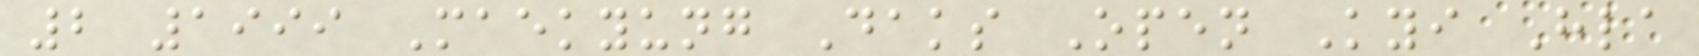2 1999 Maekyung Daks Open Kyi Hla
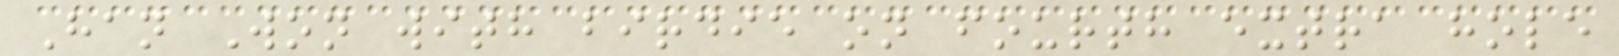Han Won with birdie on fourth extra hole
